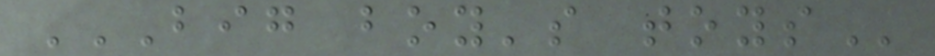BIG BOY'S TOYS
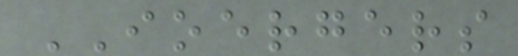IOERGERS
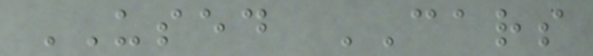USED CARS
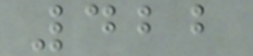422
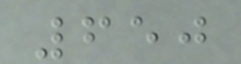650
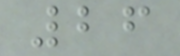26
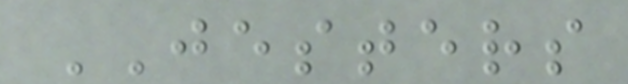JESTERS
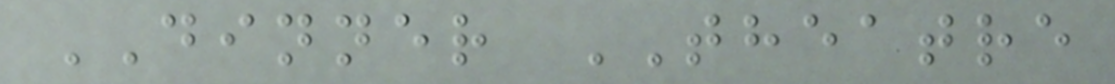DINNER THEATRE
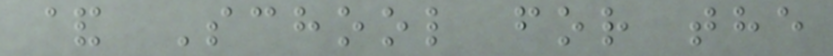& School for the
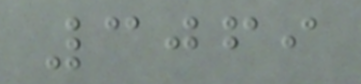3069
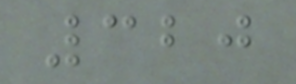320
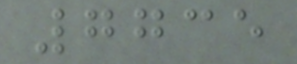7735
